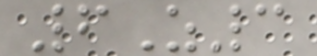6Z3
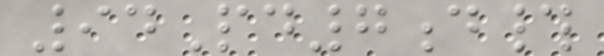94Pd7d#
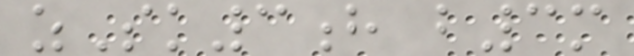zSk3h b3m
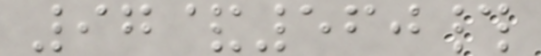97&560#
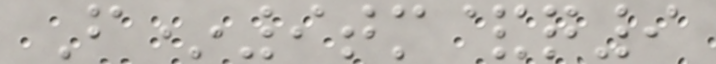F*9tm&q9
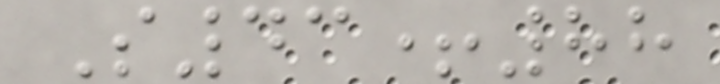S43+88
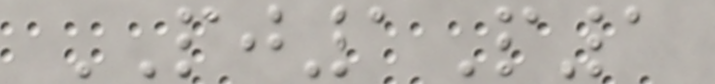PJ1P1
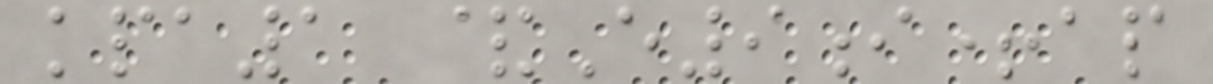kpa1 &E9i+ap
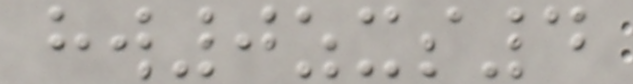hw0zxs4
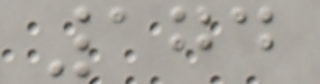174
